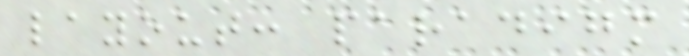layout: paradigm
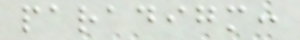paradigm:
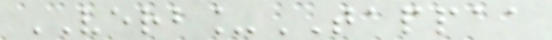VERB_TAPPAA
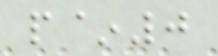p~0
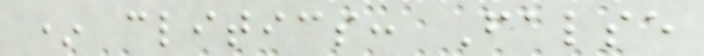* clitics: False
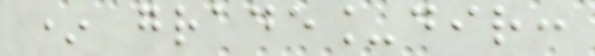* grade_dir:
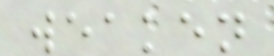weaken
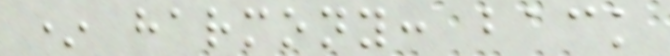* harmony: back
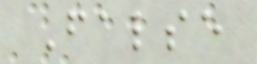False
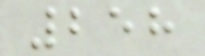258
